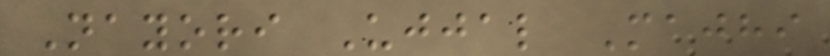Nayori Ujjal Majhi
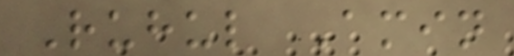Ruhul Amin
